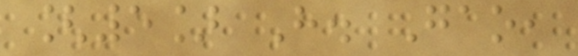[5] H. Gao,
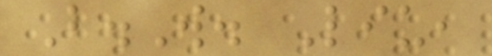B.W. Liu,
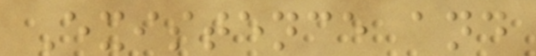Existence and
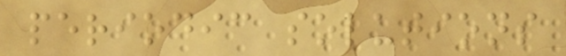periodic solutions
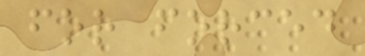for forced
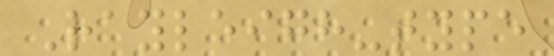Rayleigh-type
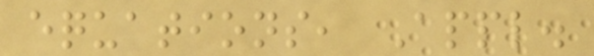equations, Appl.
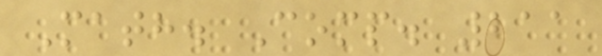Math. Comp. 211
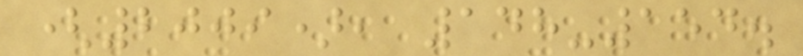(2009), 148-154.
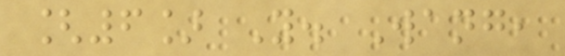[6] Y. Wang,
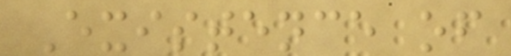Existence of
